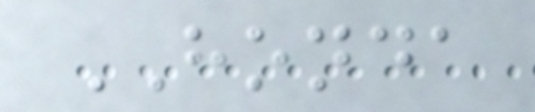HONDA
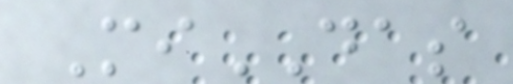MiDAS
